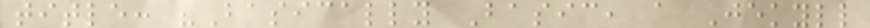title: "Basically Basic, a Jekyll
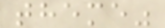theme"
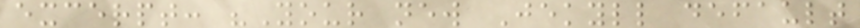excerpt: "Your new Jekyll default
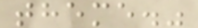theme."
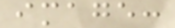image:
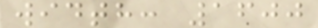width: 1600
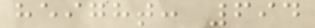height: 694
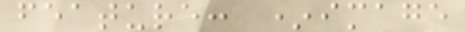feature: *image
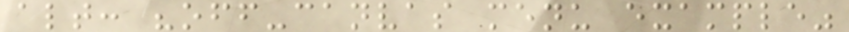alt: "off-canvas menu example"
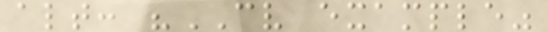alt: "CV example"
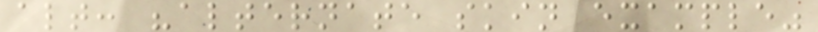alt: "alternate skin example"
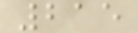215
